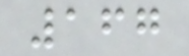167
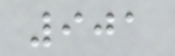901
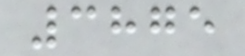3875
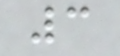3
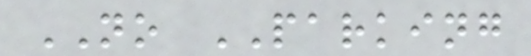NO PARKING
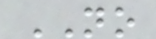NO
